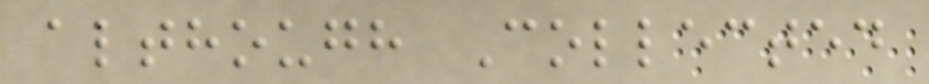although Collected
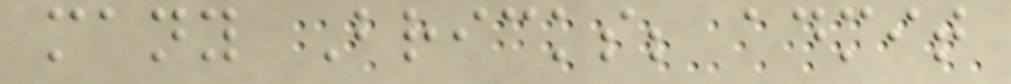many Bricks; admit
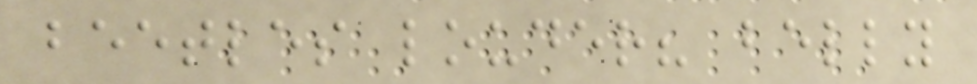beetles louder? belly
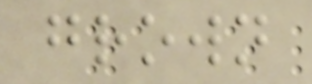grown
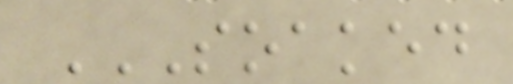SOAKED
